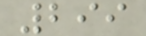299
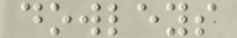dowleys
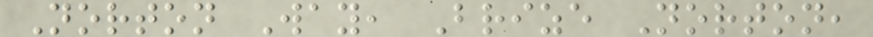Norton Way, Brize Norton,
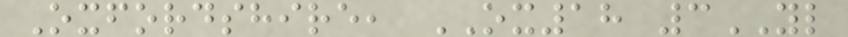Oxfordshire, OX18 3YL
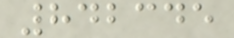842345
